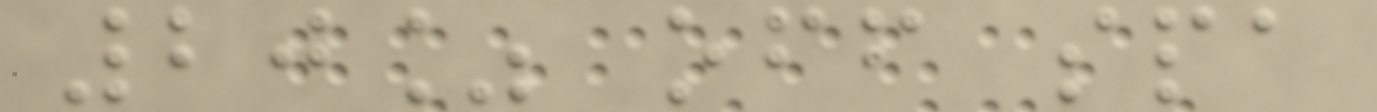20% off spa
